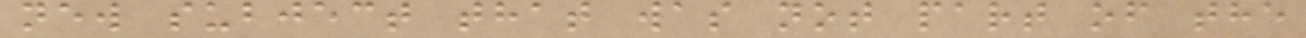new subject that was not part of the
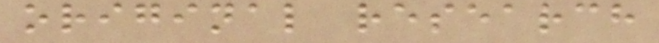original research
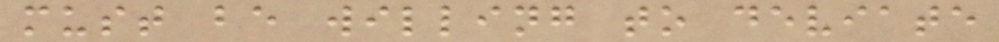must be willing to deviate
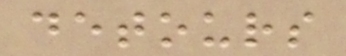detours
